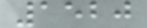1520
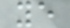ye
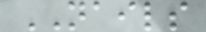NAILS
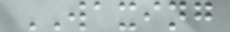WAXING
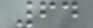64
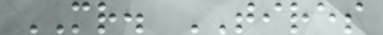MR. TIRES
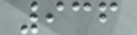936
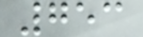753
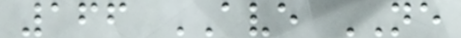166 AVE NE
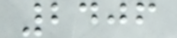2406
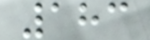183
